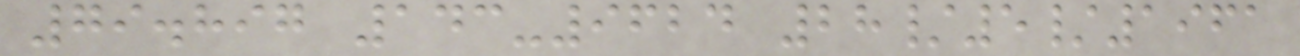79.897 143-9624 28/5/1961
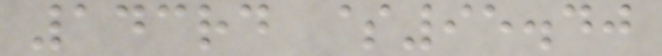143rd $95.40
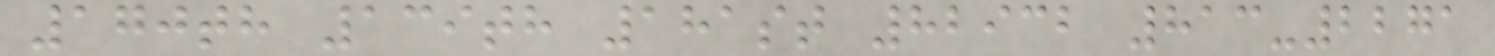170th 139th 181st 82932 813-2271
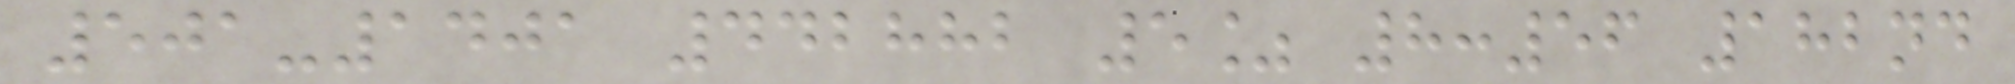501-1401 442882 5% 8:56 182nd
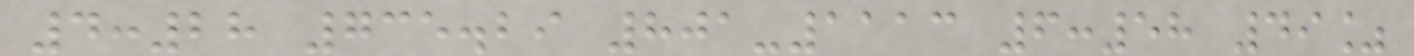4:28 735.29 801-1113 6:58 49%
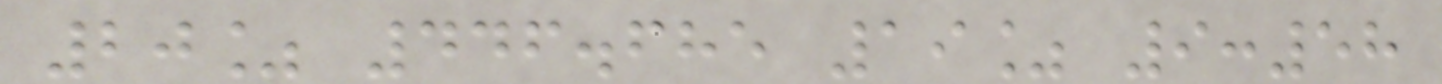20% 446.685 19% 9:58
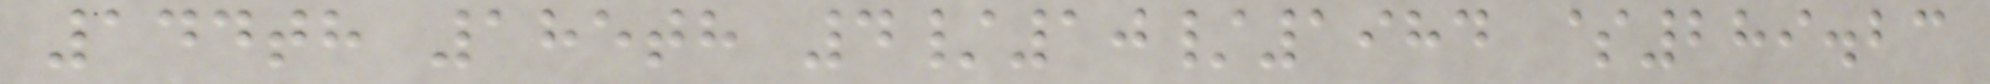144th 185th 4/10/1984 $289.23
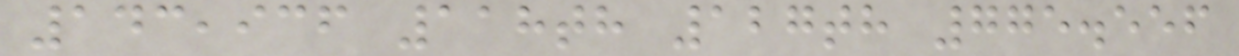143,936 118th 127th 775.556
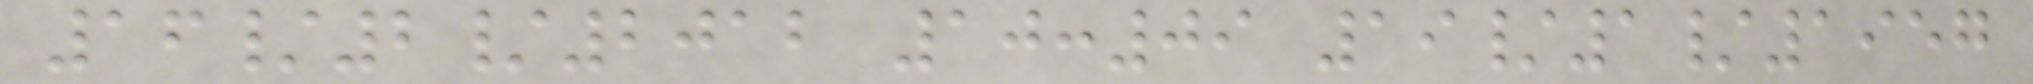16/2/2012 10:09 19/1/1957
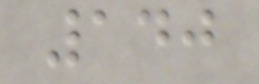140
